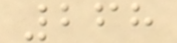268
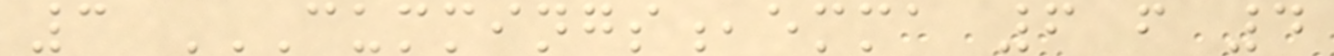3 CUMMINGS,EMMA 6 F 4
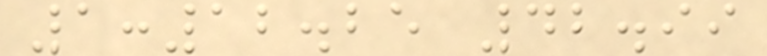1:12.25 42.99
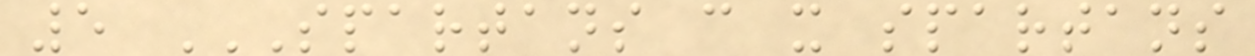5 SPARTANS C X SPARTANS
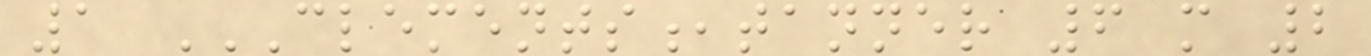1 CLEMENTS,TANNER 6 M 2
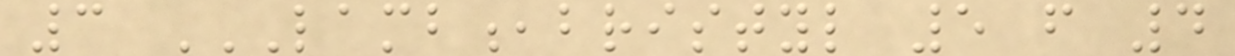3 LAMB,BRISTYL 5 F 4
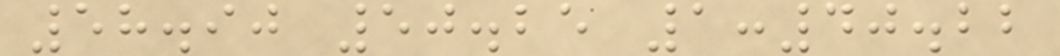58.90 50.25 1:40.22
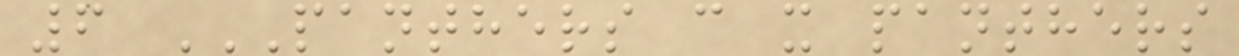6 PANTHERS C X PANTHERS
